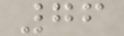76
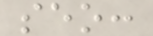seo:
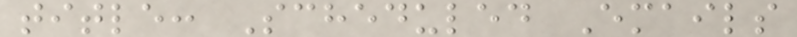title: Scheduled Emails
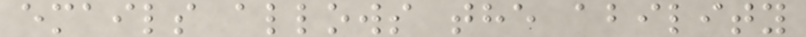emails allows the ability
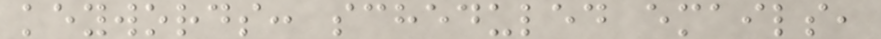keywords: scheduled emails,
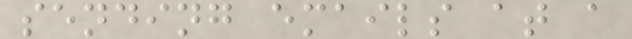sending emails at a
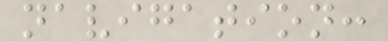navigation:
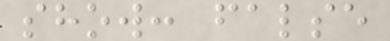show: false
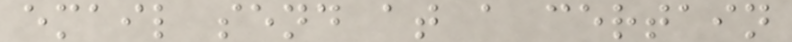email send at a certain
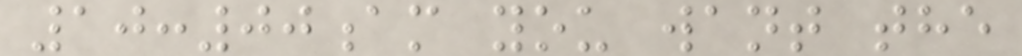10:00am you want the
